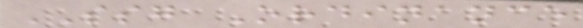SSG Ordinance
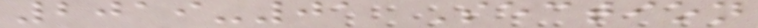2019-01 Section
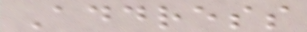Address
